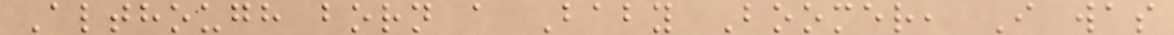Although born a Baby Boomer, I was
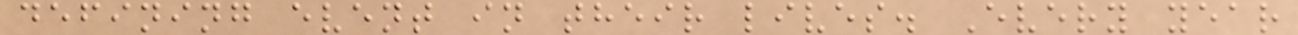defining event in their lives. Every year
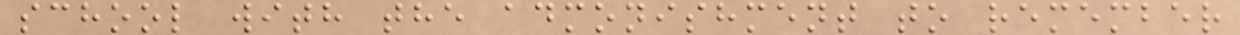school with the admonishment to remember
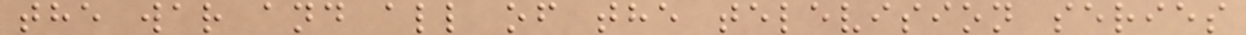the war and all of the television series
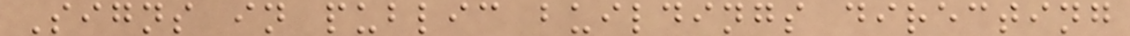Signs in public buildings directing
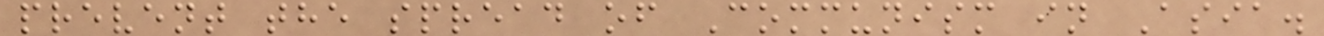prevent the spread of Communism in Asia.
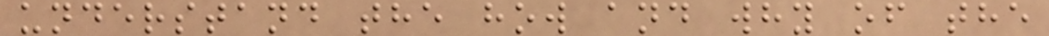understand the how and why of the
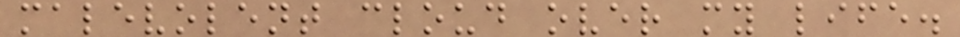malevolent cloud over my life.
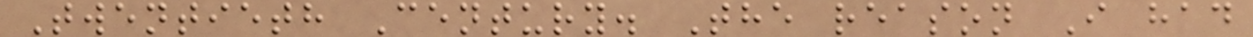Twentieth Century. The reason I had
